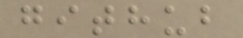github
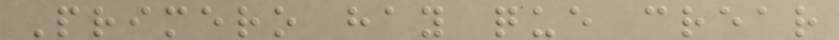Primero hay que crear
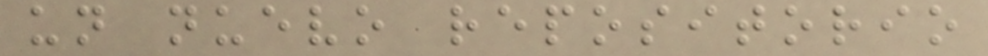un nuevo repositorio
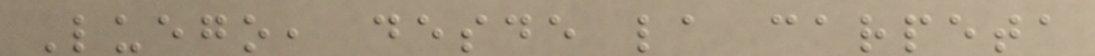Luego, desde la carpeta
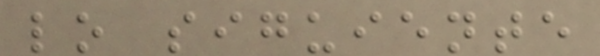lo siguiente
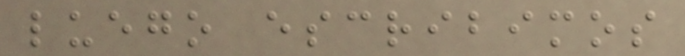luego escribimos
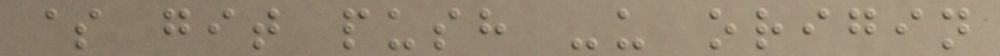$ git push -u origin
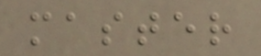master
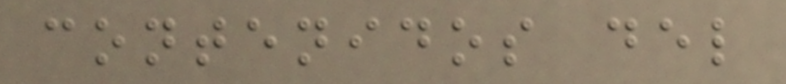contenidos del
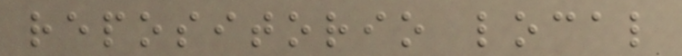repositorio local
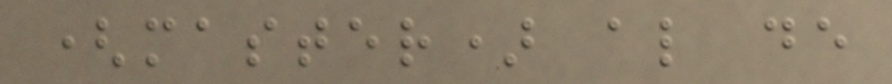(master) al de
